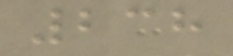238
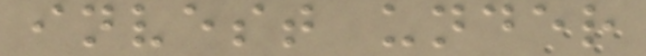invest under
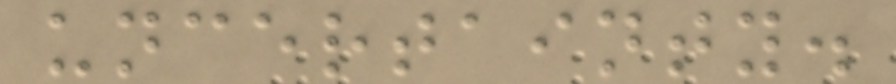uncertainty.
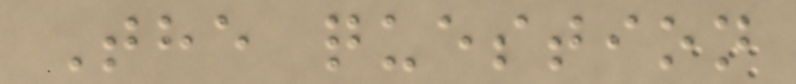The question
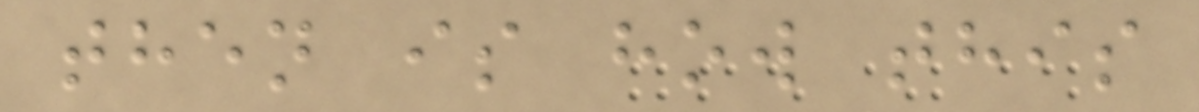then is how this
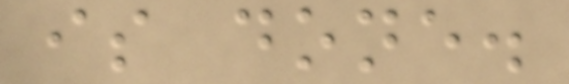is done.
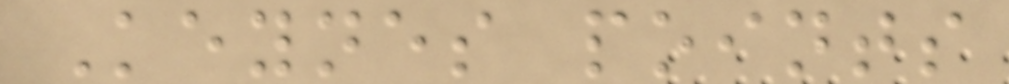Keynes points
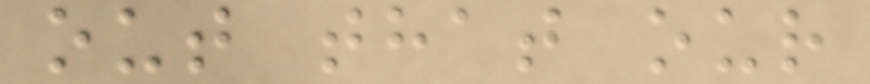out that our
